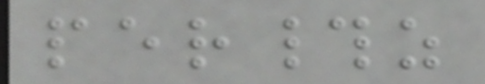per#z
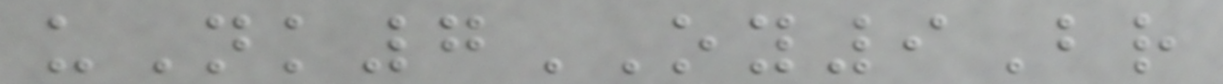uNk7OY9Br
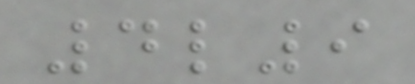4l9
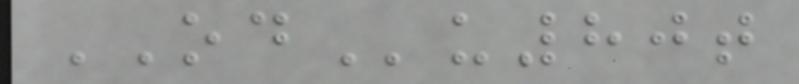ODu80t
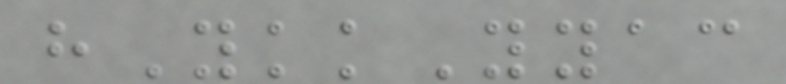hYkkYyac
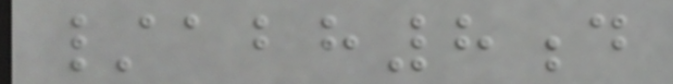/abh8d
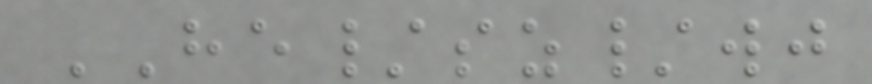HE/sz/wj
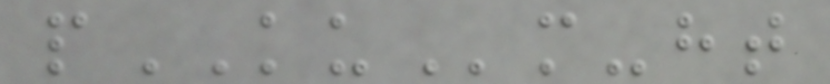pKUm-ht
